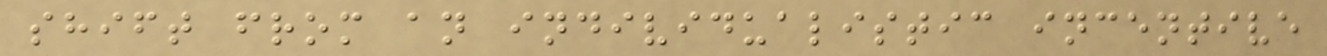shift from an individualistic incentive
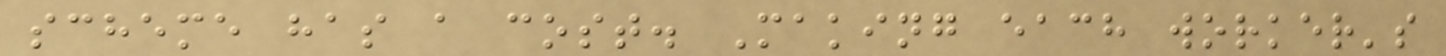scheme has a cost. Making each worker's
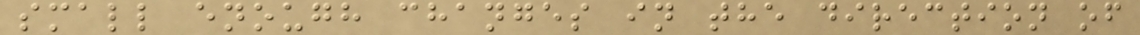small enough changes in the direction of
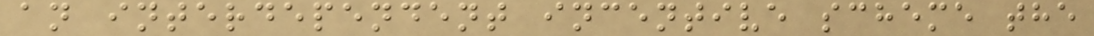an interdependent incentive scheme the
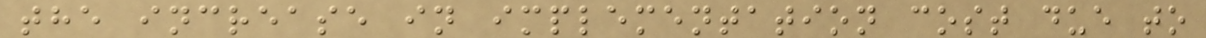the increase in implementation cost due to
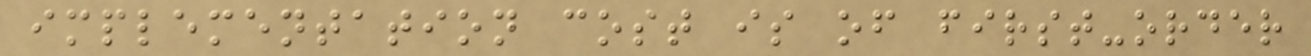implementation cost is of first-order
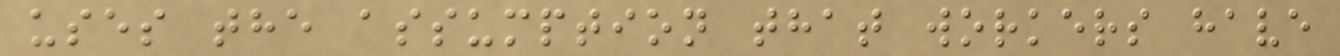uses the assumption that workers have
